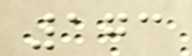173
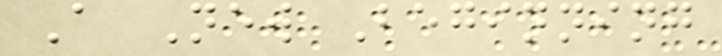A New Beginning
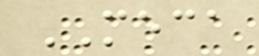MECA
